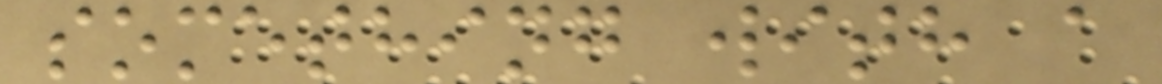something with a
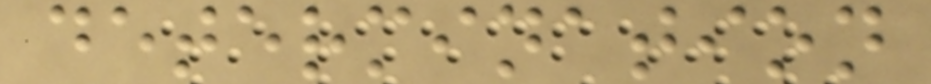determination
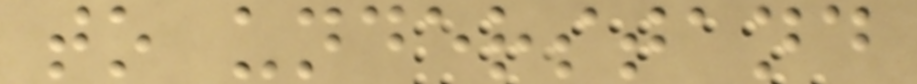to understand
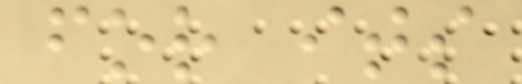for its
